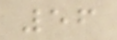56
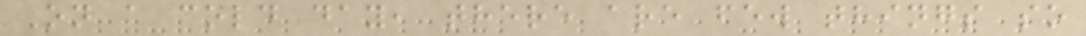On a cold day, there are few things so
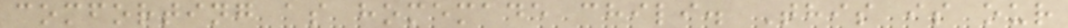comforting as homemade chili. This is our
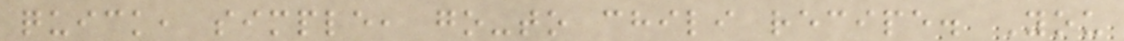quick, simple, go-to chili recipe. You
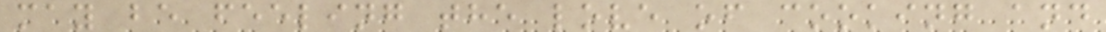may be feeling the love of cooking and
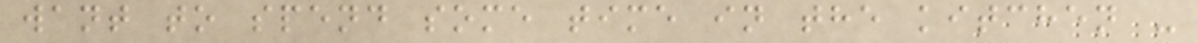want to spend some time in the kitchen -
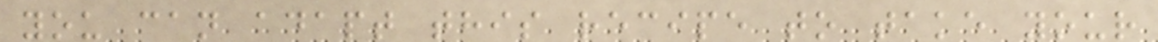you can adapt this recipe to take your
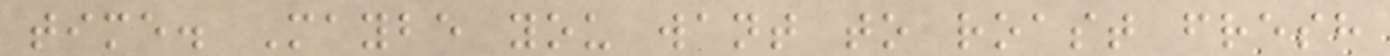time. Maybe you want to roast fresh
